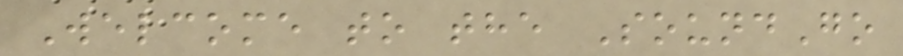Welcome to the SoundGo
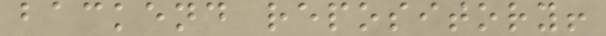backend repository!
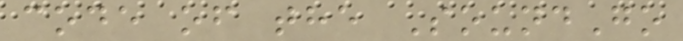code of the SoundGo
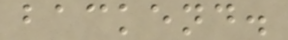backend.
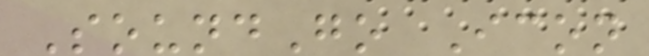SoundGo Icon
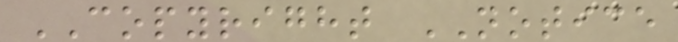COPYRIGHT NOTICE
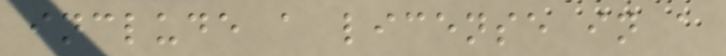include a license in a
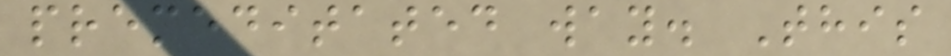premeditated way. This
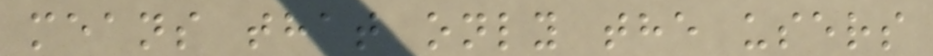means that only the users
